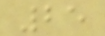25
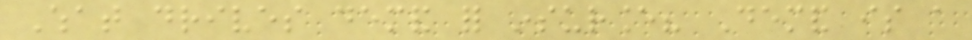What drives demand for insurance? Demand is a
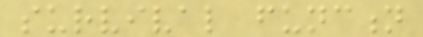survival function
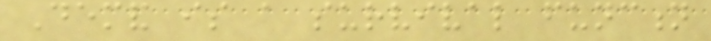Demand is a survival function
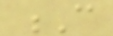C
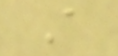A
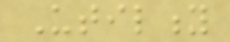Utility
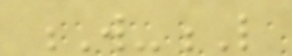W-L
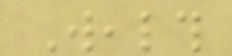Wealth
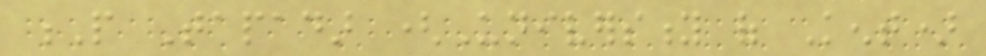P Tapadar (University of Kent)
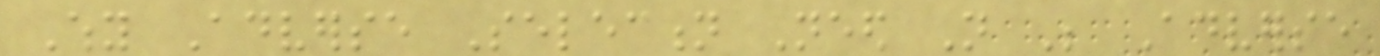Why Adverse Selection Need Not Be Adverse
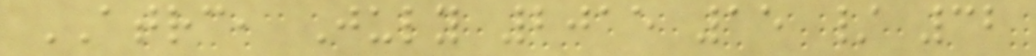ATRC, July 2015 15 / 32
